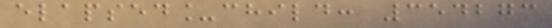elapsed_child: 354273
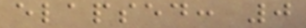elapsed: 0
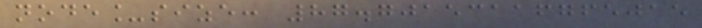node_size: 87.70153116765015
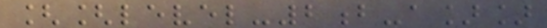[[level-2b-a]]
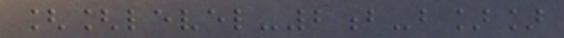[[level-2b-b]]
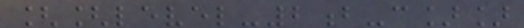[[level-2b-c]]
